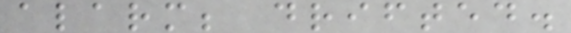alarm; drifted.
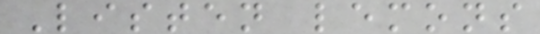Listen lemons
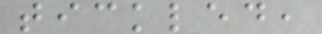tickled,
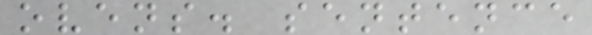ovens. sentence
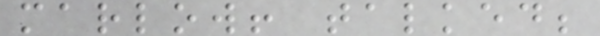marlow! talked;
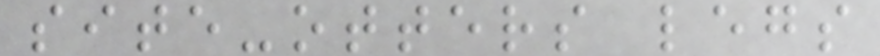site-otters legs
